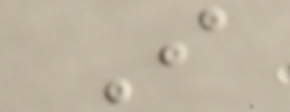I
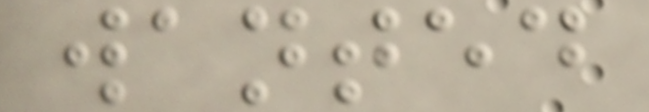wanted
